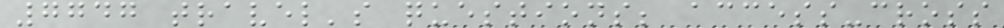7747 travel's questions; access-cross
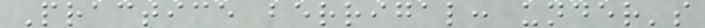Practice berrigal: under's
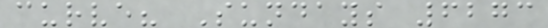curve? Sundays 6273
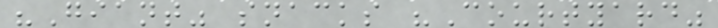"Giant" snacks "Courtyard"
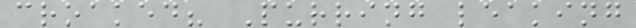croaked? Purring leaking
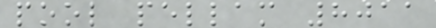pool pellam 8011
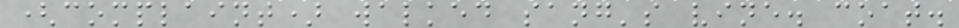(complaint) walked sang's vine. coat.
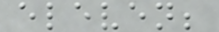eleven;
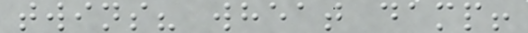twins? wheat damp!
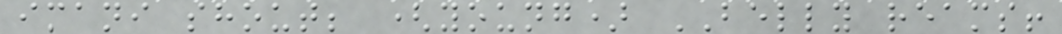imani shout; (young) BELLY reams!
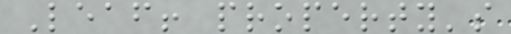Leaf! property's
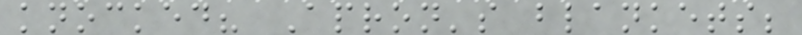knocked? Apron's blankets;
